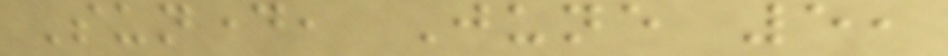Sunday, June 5,
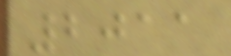2011
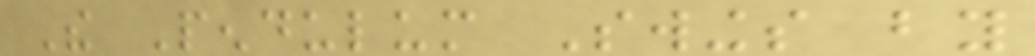The Pendulum Swings by
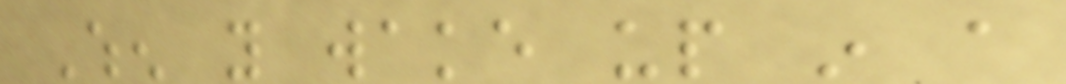When you wake up in a
